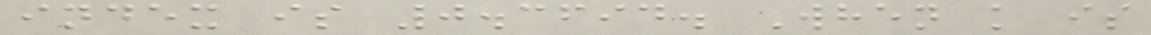index is 0.3694. When k is
